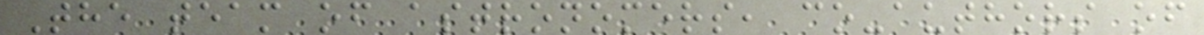The team of astronomers, co-authors of
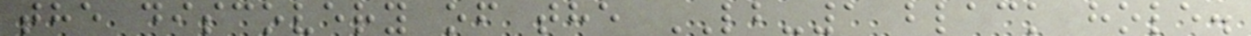the discovery of the LB-1 black hole.
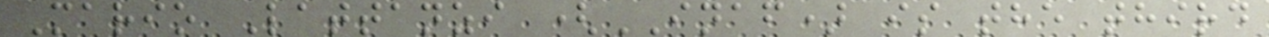Mario Lattanzi (INAF) is the third
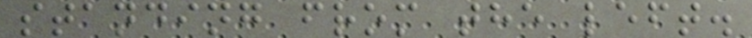standing from the left.
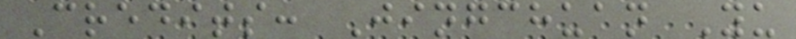Credits: Jingchuan Yu
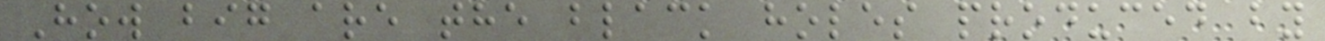How big are the black holes produced by
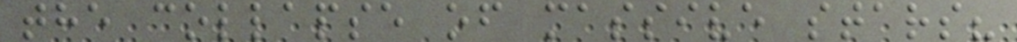the collapse of massive stars?
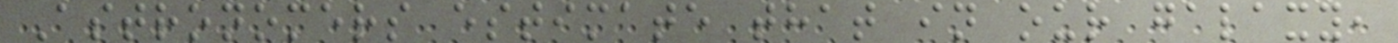Astronomers estimate that in our galaxy,
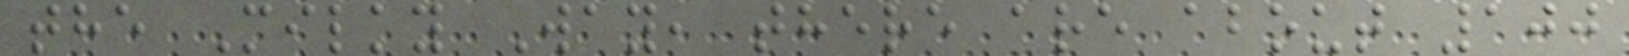the Milky Way, there are about 100
